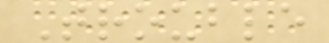Trouble
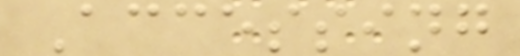Accessing
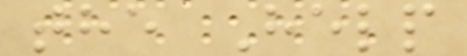the Help
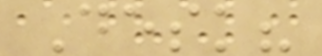Desk?
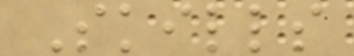Skills
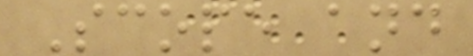Scope and
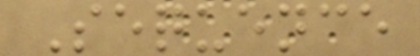Sequence
